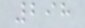298
